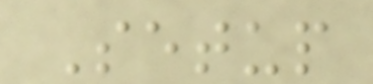Setup
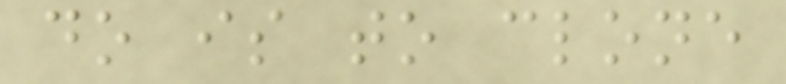do is to clone
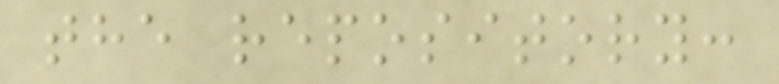the repository:
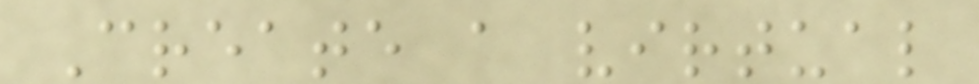Create a virtual
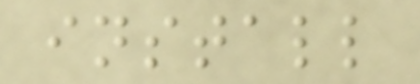install
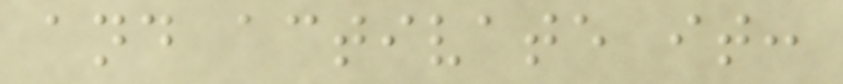and activate it:
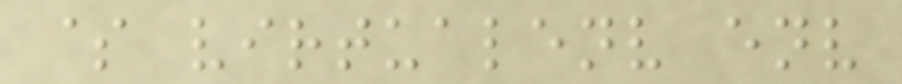$ virtualenv env
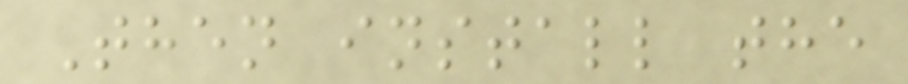Then install the
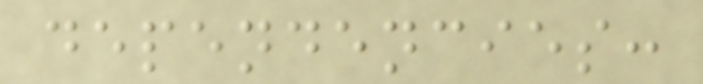dependencies:
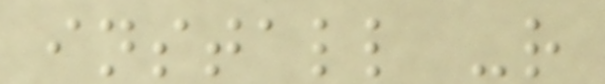install -r
